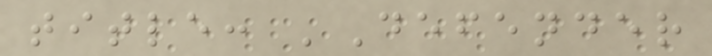title: 'Defender
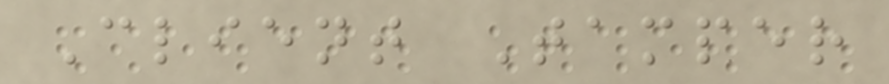Client Tamper
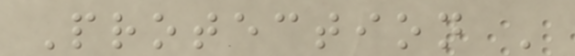Protection '
